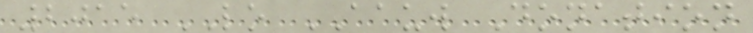2015 LO AAUW Donation
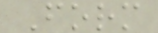Form
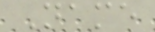Name
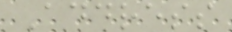Address
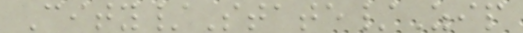City/State/Zip
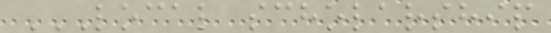LOCAL SCHOLARSHIP
